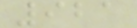921
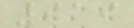919
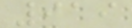919
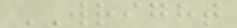WRIGHT
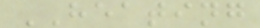HEATING
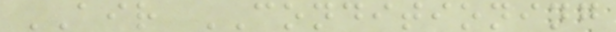AIR CONDITIONING
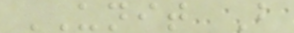UNIT B
